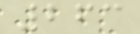263
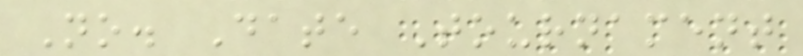No. Date Tournament
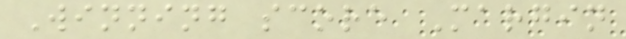Winning score Margin
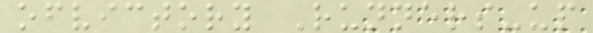ofvictory Runners-up
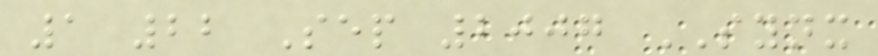1 22 Sep 2007 SYNX
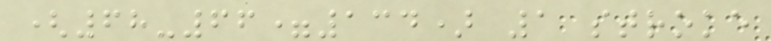(68-66=134) 1 stroke
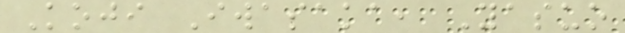Koji Iwasaka, Yasuo
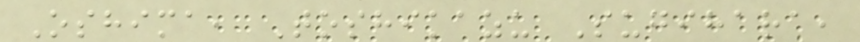Oshima, Toshikazu Sugihara,
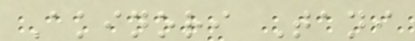Akinori Tani
